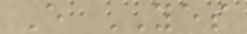E YES
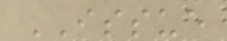ISSUE
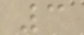3
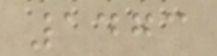1473
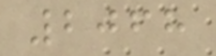2068
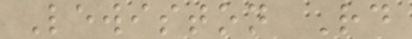Lewiston Rd
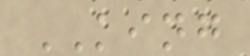KING
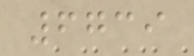6739
